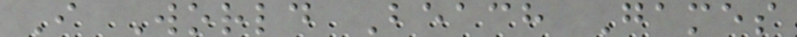I World Beach Games
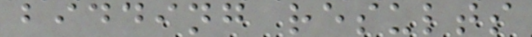bidding results
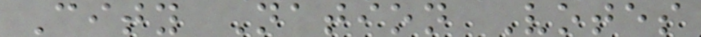City Nation Votes
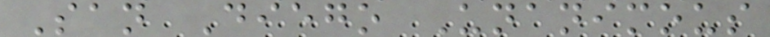San Diego Unanimous
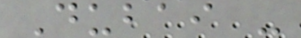Dubai -
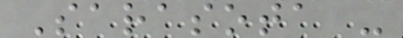Sarasota -
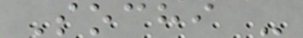Sochi -
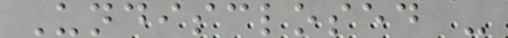Undisclosed -
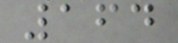164
